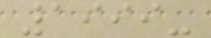1999-
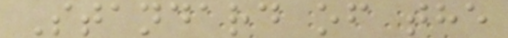Standard of the
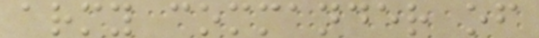army commander of
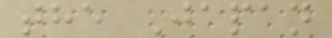the Japan
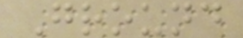Ground
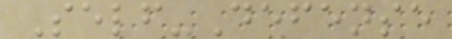Self-Defense
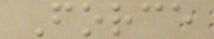Force
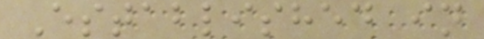Established in
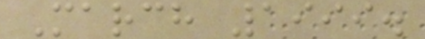March 1999.
